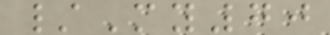/My70
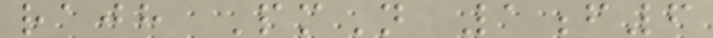rajh PmN 1f6
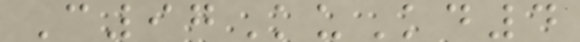C97KuKd4
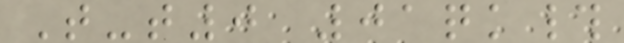T-t0 01qk#
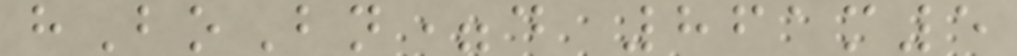hBoBn=d 861m5
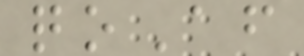qoAf
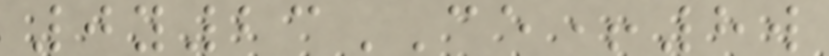0y23CE+8w
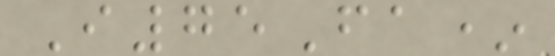I75Fa*
